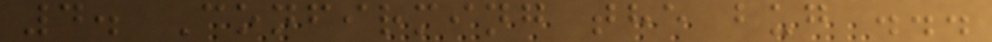4. Confirming the bug ...
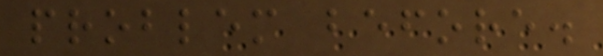problem before.
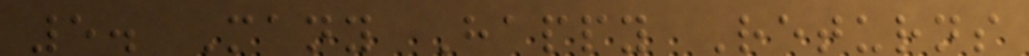5. Many Happy Returns
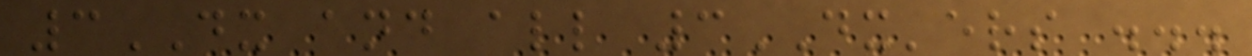3DX and all 3DX'ers ...
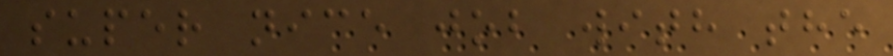super nice job with the
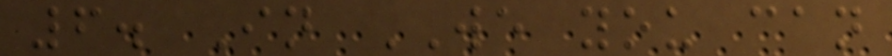6. In WE you can
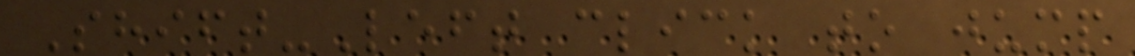Shift-Left click to jump
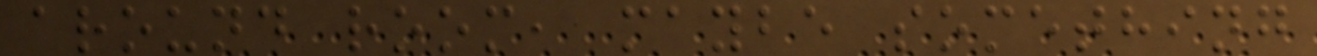around room, maybe something
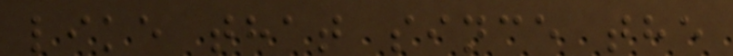like that since the
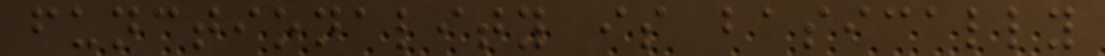functionality is basically
